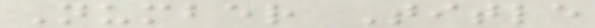Number Title
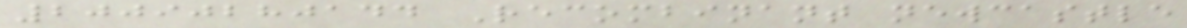20090280144 Recombinant newcastle
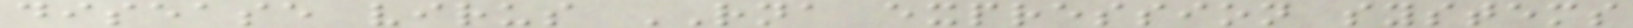disease virus RNA expression systems
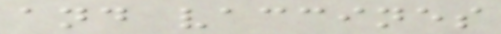and vaccines
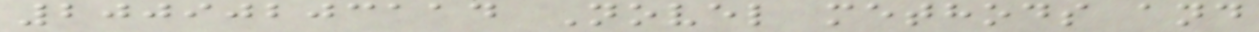20090203114 Novel methods and
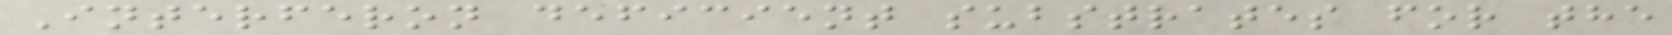Interferon deficient substrates for the
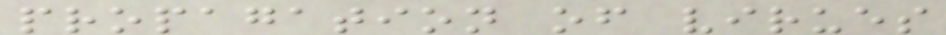propagation of virues
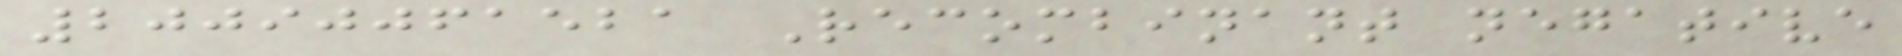20090061521 Recombinant negative
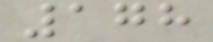178
